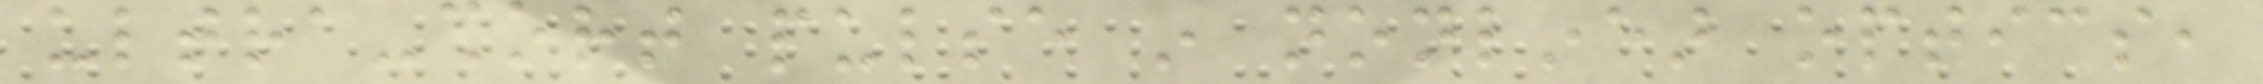ultra-short pulse in nonlinear optics,
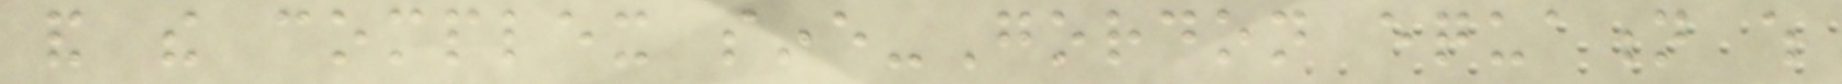and the complex sine-Gordon equation which
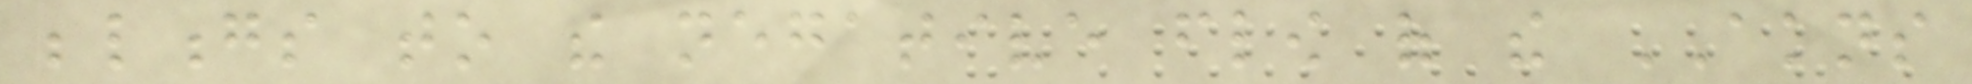belongs to the negative flow of the AKNS
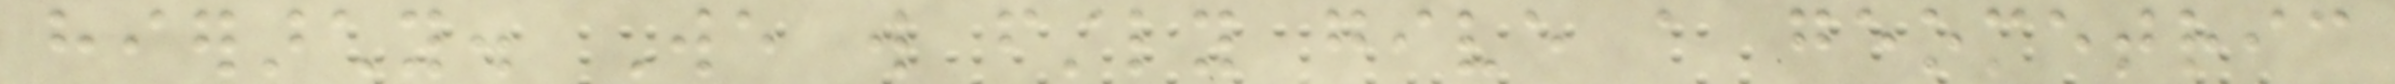hierarchy. We will firstly give a geometric
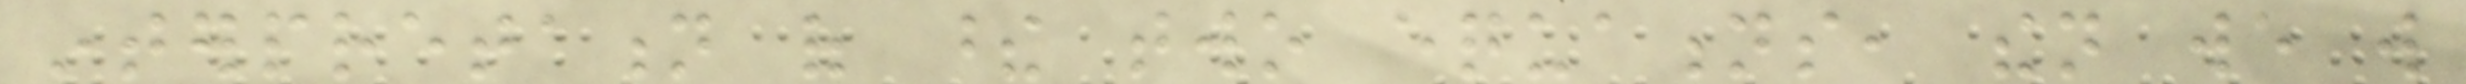interpretation of these two equations, then we will
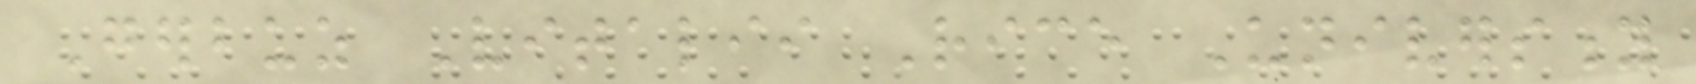Gerbuz Vitalii Rice University
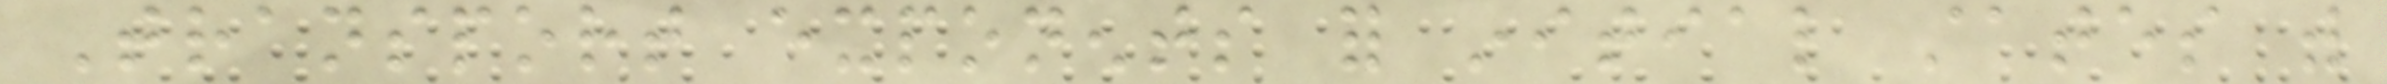Transport exponents for initial states with
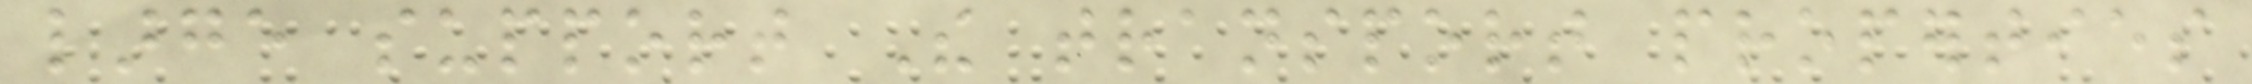large support The transport properties
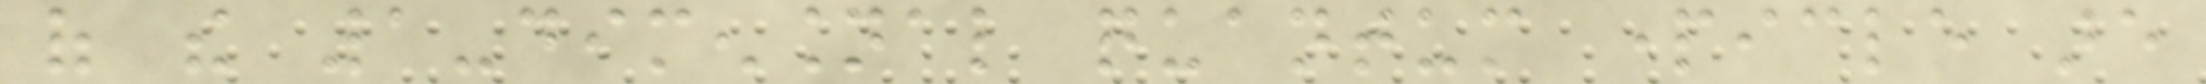of the 1-dimensional quantum particle are
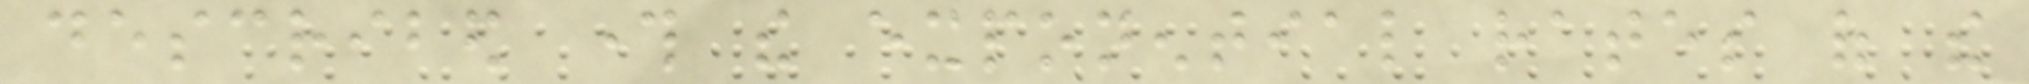described through the exponential rates of the
